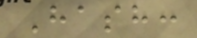Hash:
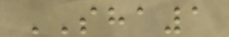SHA1
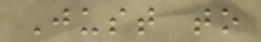Just to
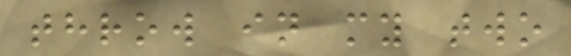throw in my two
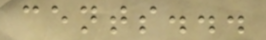cents...
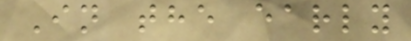In the early
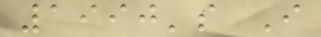1990's I
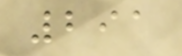291
